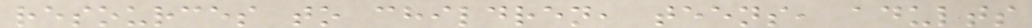resources to children, teens, adults
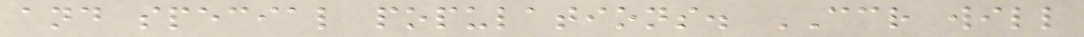and special populations. CCR will
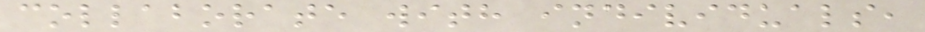collaborate with individuals,
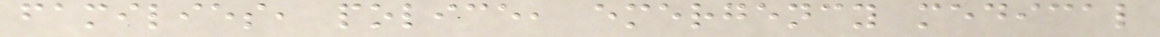families, police, emergency medical
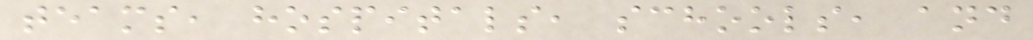teams, hospitals, schools, and
